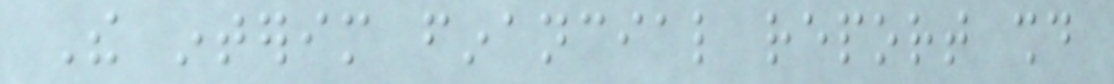The interim financial report should
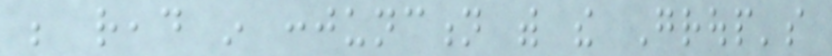be read in conjunction with the Group's
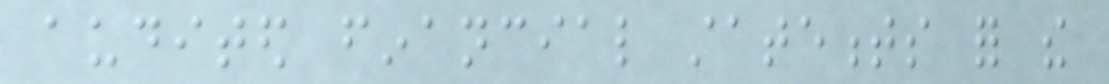audited financial statements for the
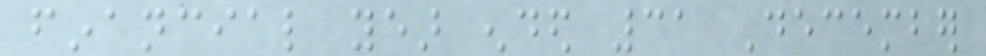financial year ended 31 December
